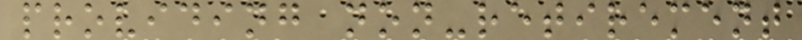providing non-retirement
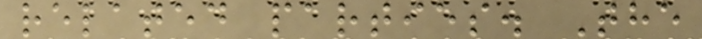related parties. The
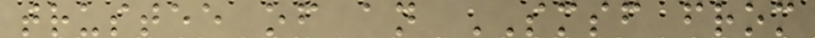trustee of an SMSF from
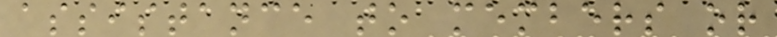assistance to members or
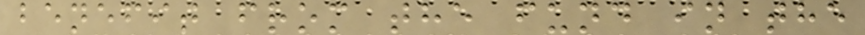benefit from the fund in the
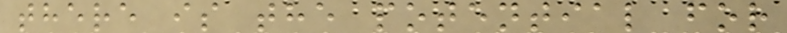there is the potential for
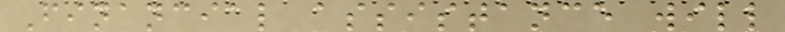Financial assistance will
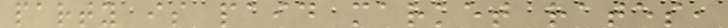party is paid market rates,
